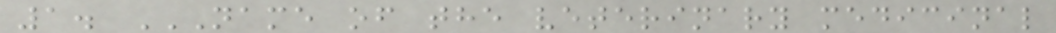1. NAME OF THE VETERINARY MEDICINAL
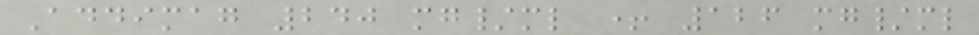Addimag 240 mg/ml + 126 mg/ml
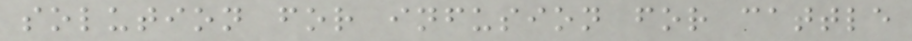solution for infusion for cattle
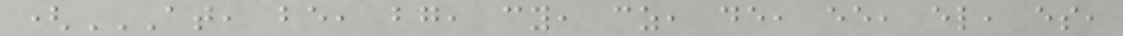(AT, BE, BG, CY, CZ, DE, EE, EL, ES,
